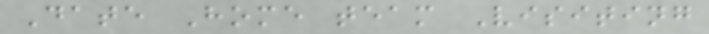Date Home team Visiting
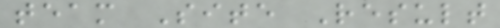team Site Result
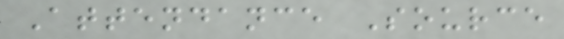Attendance Source
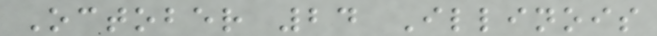October 24 Illinois
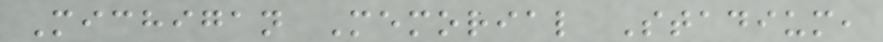Michigan Memorial Stadium,
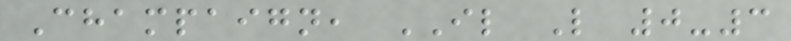Champaign, IL L 0-3
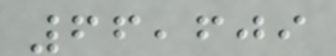66,609
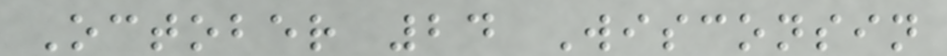October 24 Wisconsin
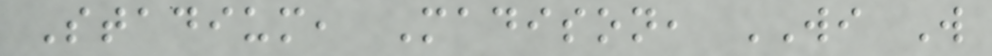Stadium, Madison, WI W
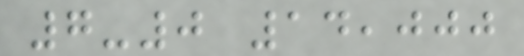7-0 14,000
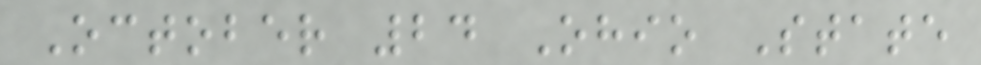October 24 Ohio State
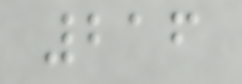216
